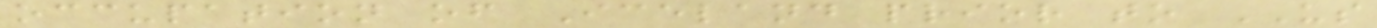occupation of Iceland prior to US
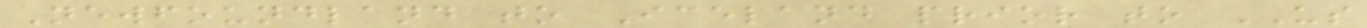Newfoundland to Iceland prior to US
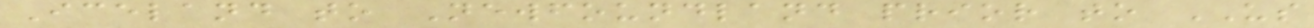Iceland to Newfoundland prior to US
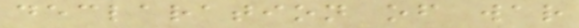declaration of war
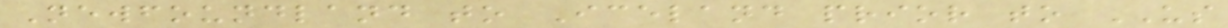Newfoundland to Iceland prior to US
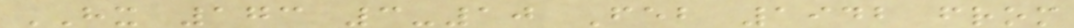HX 173 3-10 Feb 1942 from
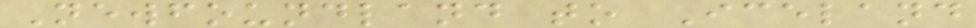Newfoundland to Iceland
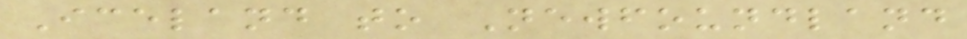Iceland to Newfoundland
